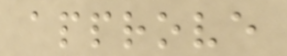approve
